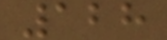128
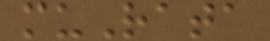muRata
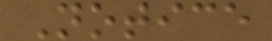Notice
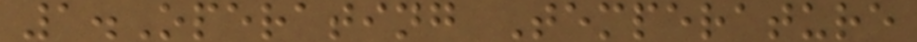1.Operating Temperature
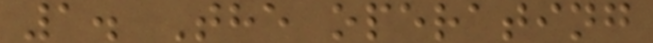1. The operating
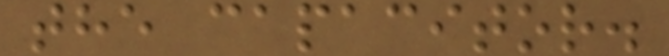the capacitor.
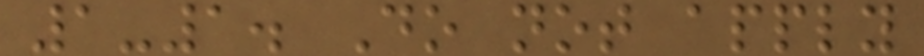1-1. Do not apply
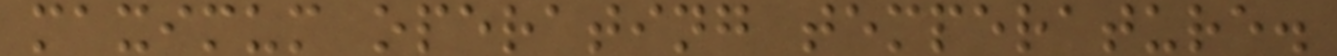maximum operating temperature.
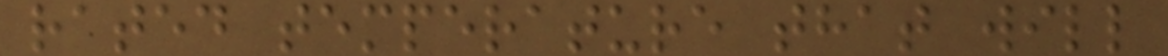rated temperature that will
